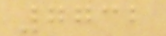7732
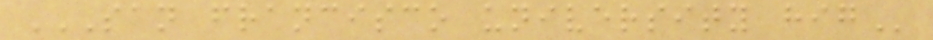SAN FRANCISCO UNIVERSITY HIG
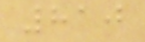810
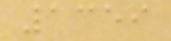1359
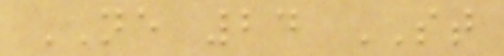NE 24 ST
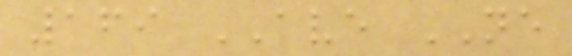169 AVE NE
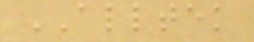ALLTEK
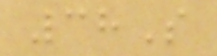38S
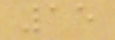15
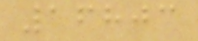16803
